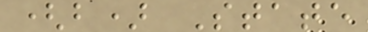(b) State
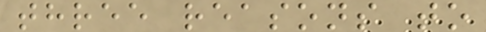three reasons to
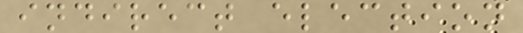indirect election
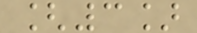[3]
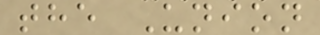the Union
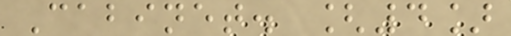Cabinet. [4]
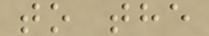to the
